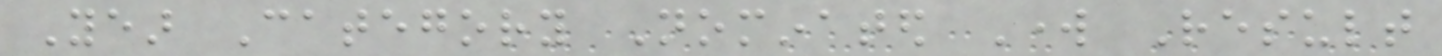Year Category Nominated Work Result
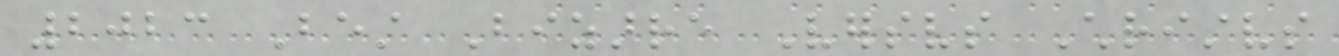2023 Best Bizarre Versvs Christvs
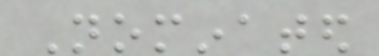Nominated
